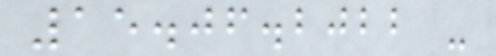15.06.2022 -
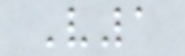V1
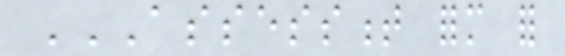ASSESSMENT FORM FOR
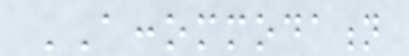ACCOMMODATION
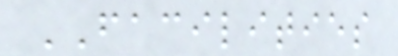FACILITIES
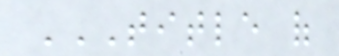TITLE OF
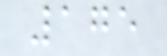175
